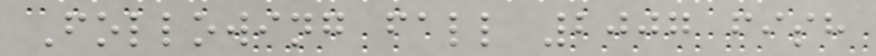Following fall 2007 fish
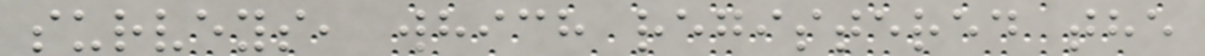surveys, which registered the
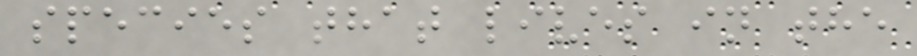species that lives in the
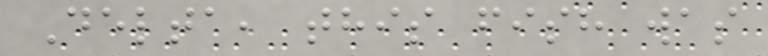Delta, this fish was
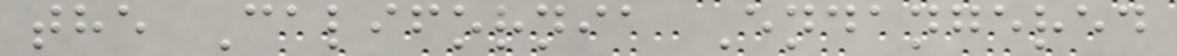the California Endangered
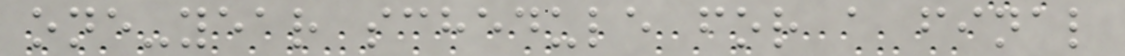one-year schedule for a final
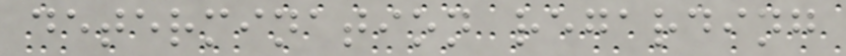determination regarding
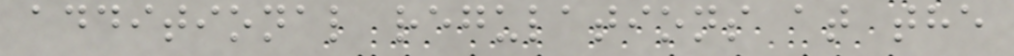additional regulations at the
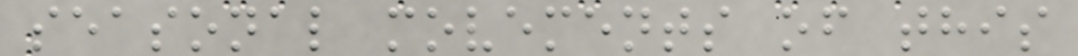seasonal movements of this
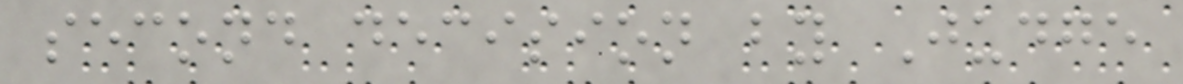second decision by Judge
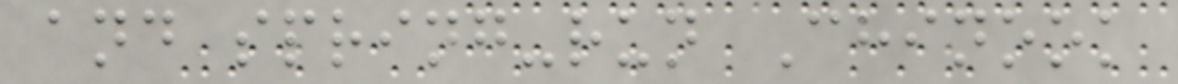and spring-run Chinook
